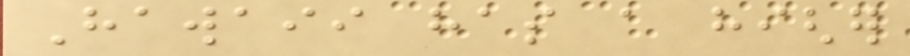Hawaii has a higher
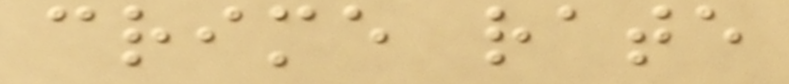crime rate
